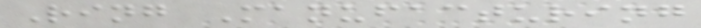Ring Manufacturing
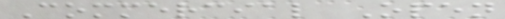Commercial Open
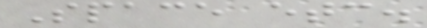Space etc.
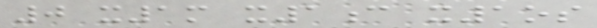0 x1m x1c x1os
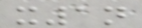x1n
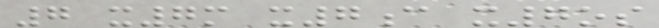7 x7m x7c x7os
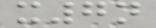x7n
